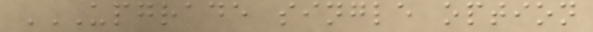UPGRADE SINGLE OPTION
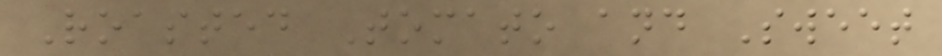Roasted Tomato and Sweet
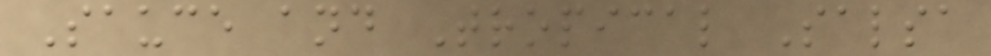Sauce and Tropical Salsa
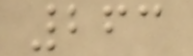263
